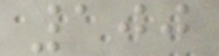100
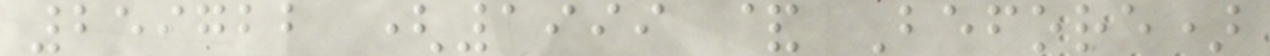259722 (1999 & Before)
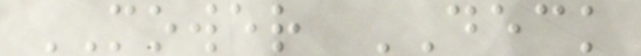MOWER DECK
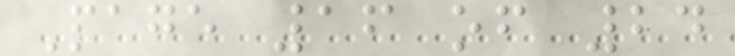Page 16 of 24
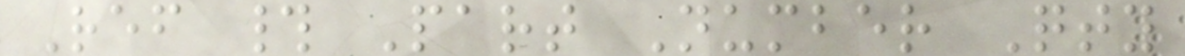Ref # Part Number Qty
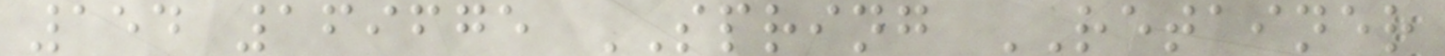154 169675 SPRING RETAINER
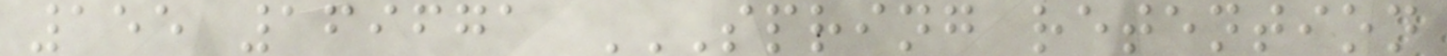155 169671 SPRING RETENTION
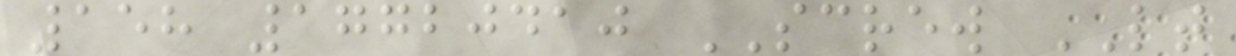158 17720410 SCREW LT
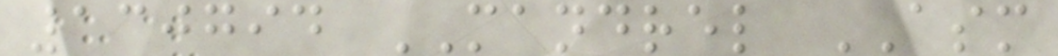130794 MANDREL ASM
